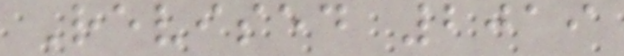Revised 2019
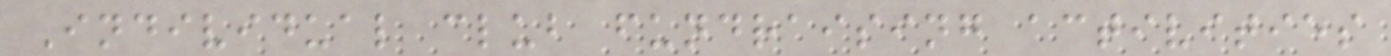Individual club fundraising activities
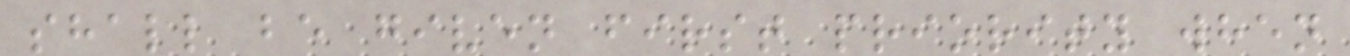shall be given first priority when
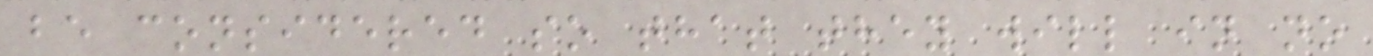be considered so that they will in no
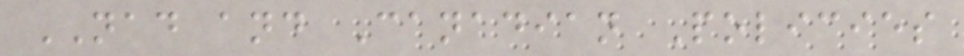NAD and Canadian Policies
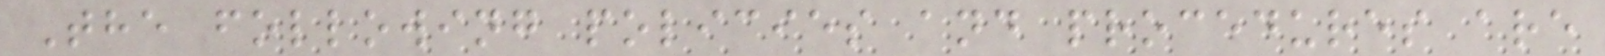The following policies and procedures are
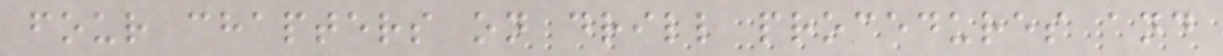four chapters on drill procedures and
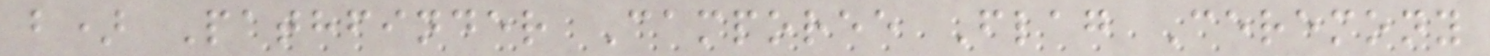b) Pathfinder Camporee Flag Ceremony
